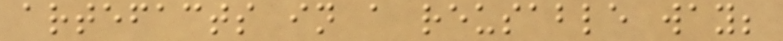artefacts in a reusable way;
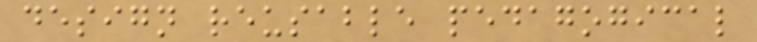design reusable pedagogical
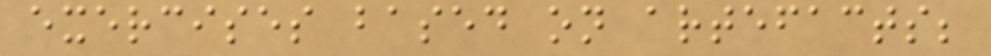exercises based on artefacts;
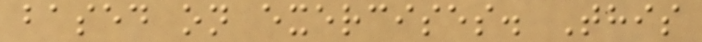based on exercises. This
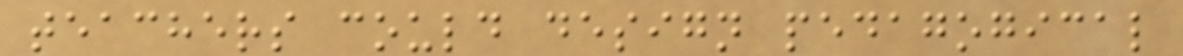teachers could design pedagogical
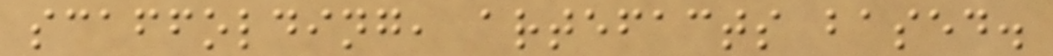scaffolding, artefacts based.
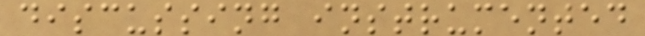discussing instrumented
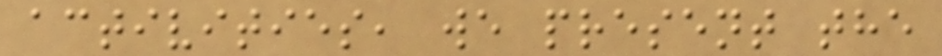activities, we present the
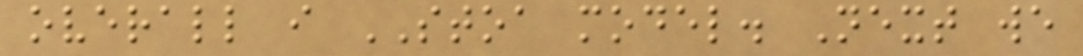overall i STOA model. Next we
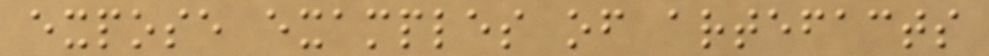expose examples of artefacts
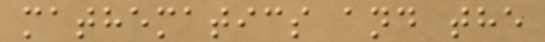mathematics and the
